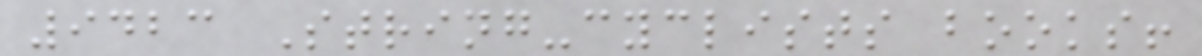9423 String-cyclists books!
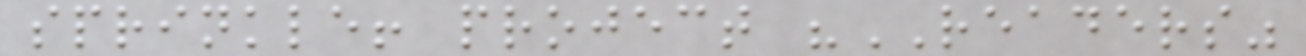sprinkle! project "READERS"
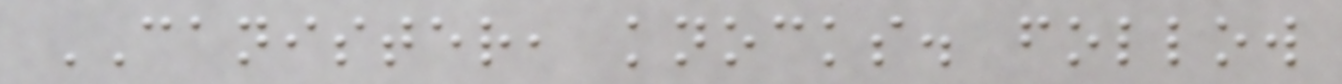CANISTER, knocks. follow
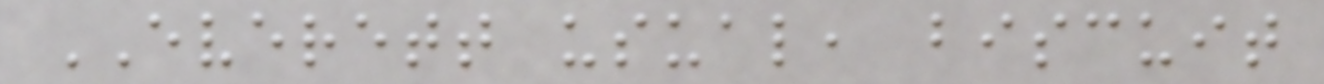EVERETT usual, biscuit
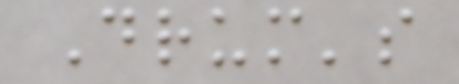Drum's
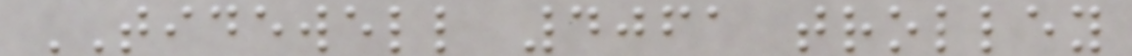TIDEWELL 4061 trolley
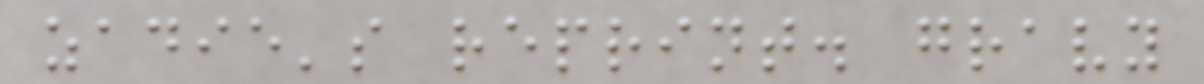zadie's reprint. gravy
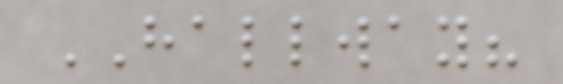HALLWAY?
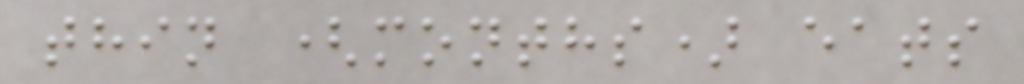thin (months) eats
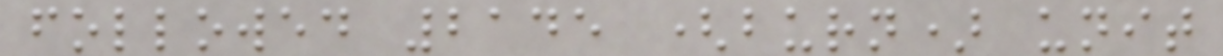followed 2145 (burn) unit
